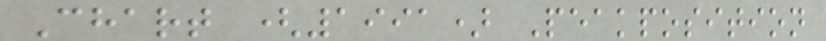Chart (1991) Peakposition
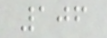106
